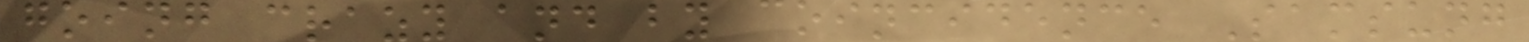going crazy and by coincidence Samsung
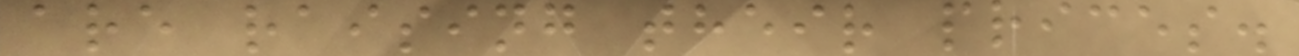are raising their prices.
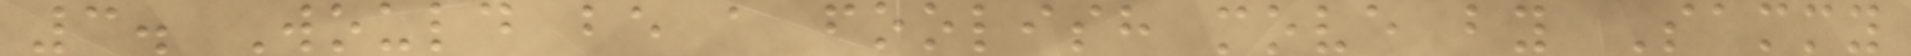3. Would be a foolish move by Sammy
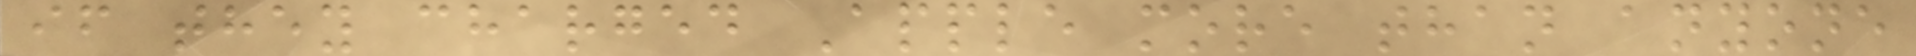if they charged Apple more than anyone
